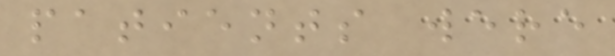patients were
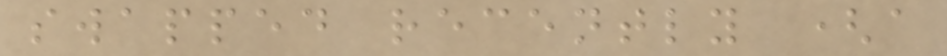swapped recently (a
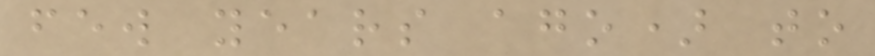few years ago) to
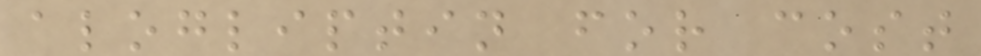alogliptin for cost
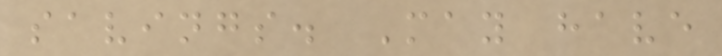savings. May have
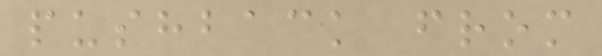pushback from
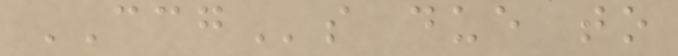CCGs due to
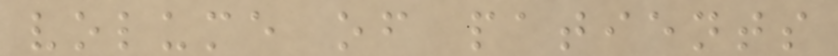volume of patients
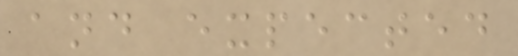and expected
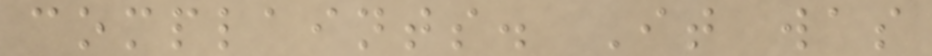complaints. It was
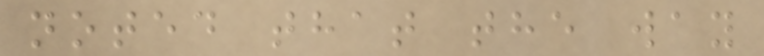noted that the way
